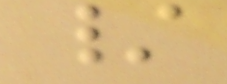/
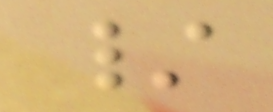/
